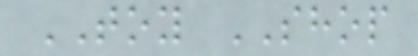TOY SHOP
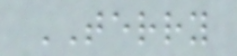TERRY
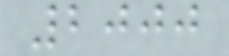2000
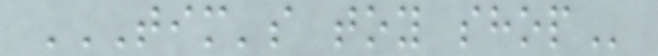TIM'S TOY SHOP
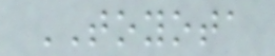TOYOTA
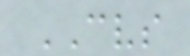CVS
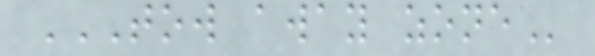TOW AWAY ZONE
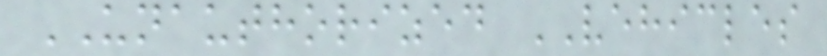UNAUTHORIZED VEHICLES
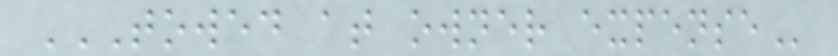TOWED AT OWNER EXPENSE
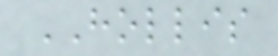HOLLIS
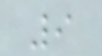9
